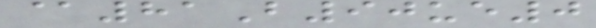@81B90ue0
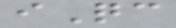iQc
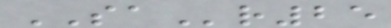SAr25
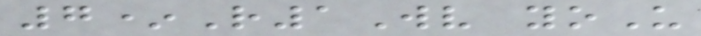7*R1Wv yoU
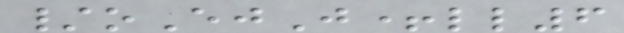/oEjJ+ll6
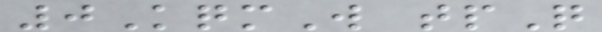0KqmW tpQ
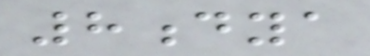8dya
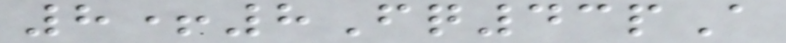8+8Fq43pA
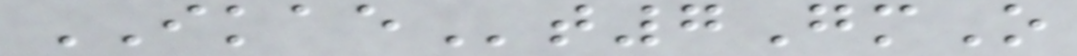IKAEt7GmO
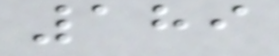189
